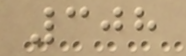308
